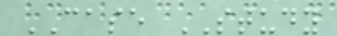CASE STUDY
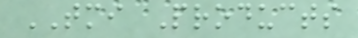TMI Products
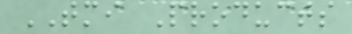TMI Products
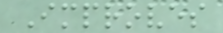Improves
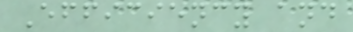Efficiency and
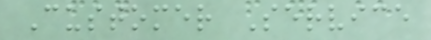Customer Service
